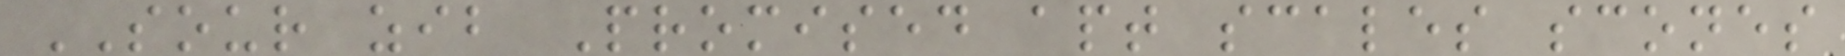SOUR zib Promised apt scales scones
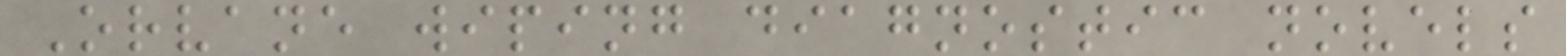Orvane wiping diagnostic novels
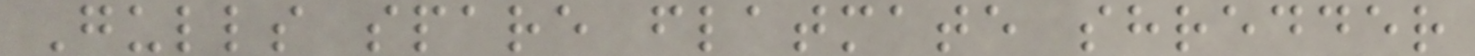Gulls spare flatmate shredder
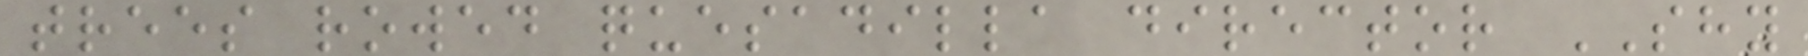trees rowed quesadilla director SHY
